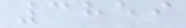3859
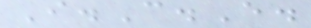I.C.E.
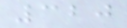320
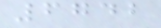6742
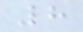8
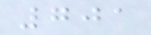701
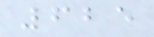625
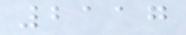2117
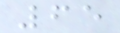65
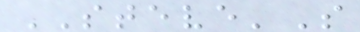STEVE'S
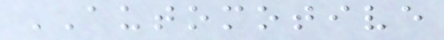AUTOMOTIVE
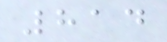814
